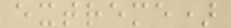extreme)
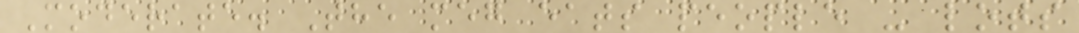Moderate. The meg eats people - lots
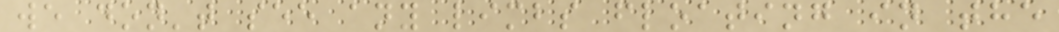we don't see any limbs floating in the
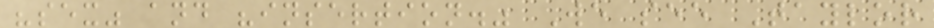"sex" and "insertion." We see Taylor
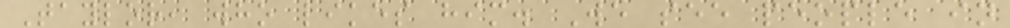Taylor, who likes him. We see people in
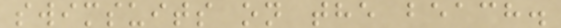swimsuits on the beach.
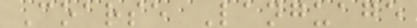Coarse Language
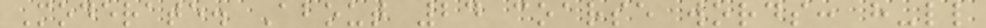Moderate. About 24 coarse words: h-ll
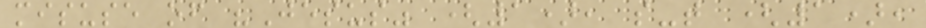misuse of "Jesus" (1), s-t (1),
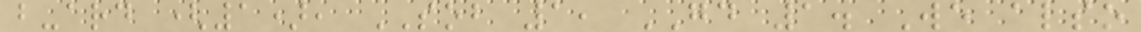b-ard (1), SOB 1, GD 1. We also
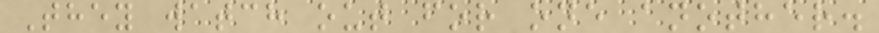They watch out for one another.
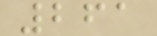261
